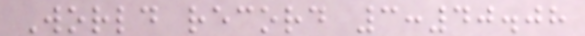World record 3:40.08
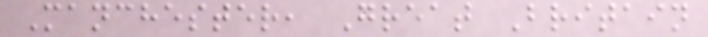Manchester, Great Britain
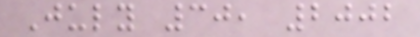July 30, 2002
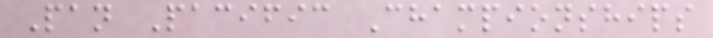Pan Pacific Championships
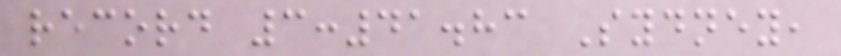record 3:41.83 Sydney,
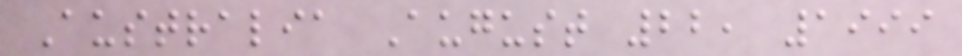Australia August 22, 1999
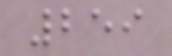259
